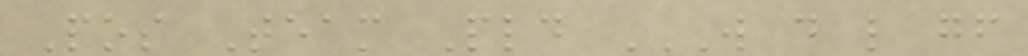Pos Team Pld W D L GF
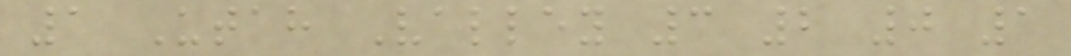1 Utah Valley 3 2 0 1
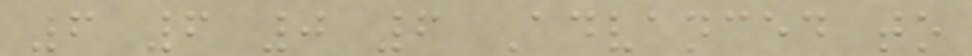6 6 0 6 Advanced to
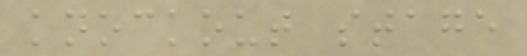knockout stage
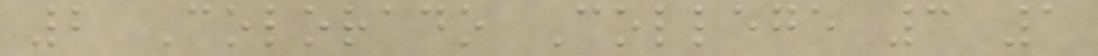2 Colorado College 3 1
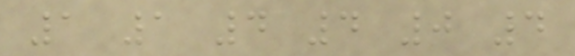1 1 4 4 0 4
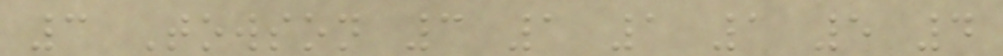3 Towson 3 1 1 1 5 4
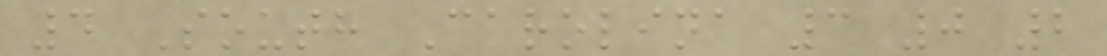4 South Carolina 3 0 2
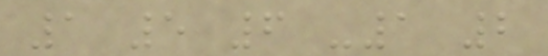1 5 6 -1 2
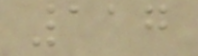117
